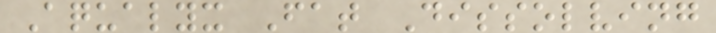Aqualyx Fat Dissolving
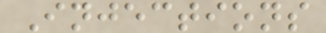Injections
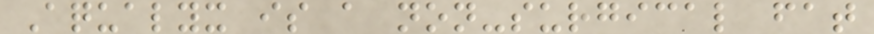Aqualyx is a non-surgical fat
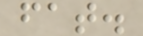fat.
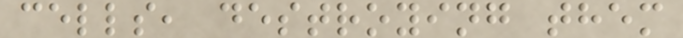cells, destroying them
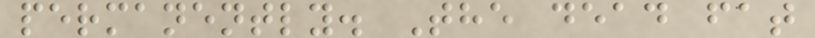permanently. The dead fat
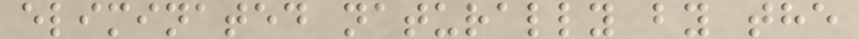eliminated naturally by the
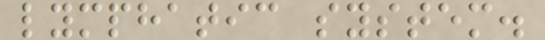lymphatic system.
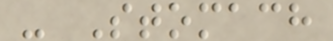- Stomach
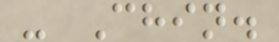- Chin.
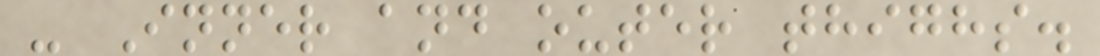- Inner and outer thighs.
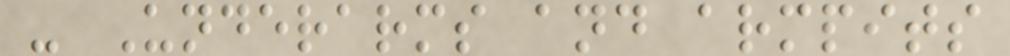- Underarms and armpits
